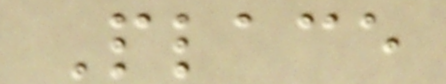Place
